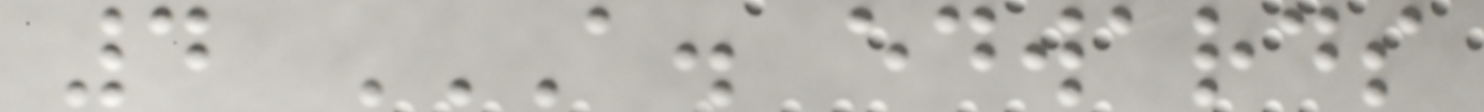4 A. EDWARDS
